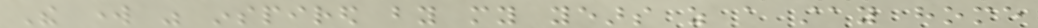The work was inspired by my years as a stay home
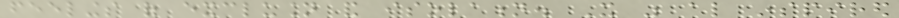feelings of exclusion and isolation. It was also inspired
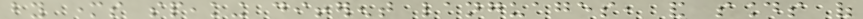by mothers speaking different languages, and sounds of
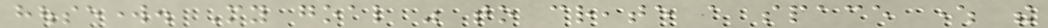housework. My goal was to create a space where the
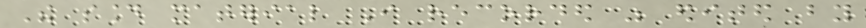The sound material I recorded was edited by
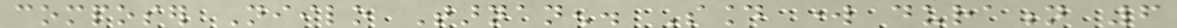composer Niilo Tarnanen. Sound work duration 6
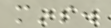mins.
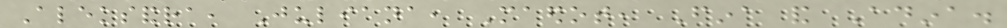Aleksandra, Juliana, Maedot, Fina and Adina.
